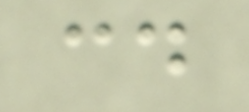cd
